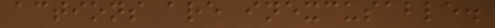actions are inexcusable.
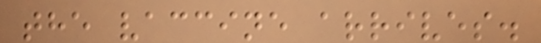the vaccine arrives.
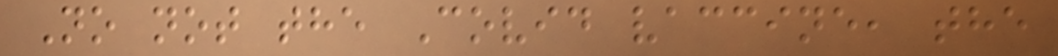No not the Covid vaccine, the
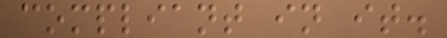compliant in it.
